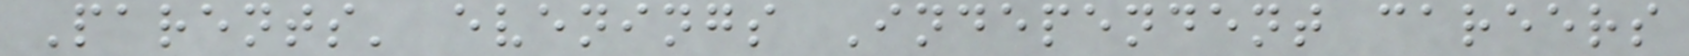Parents' evenings Independent careers
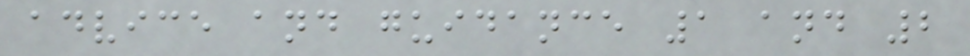advice and guidance 1 and 2
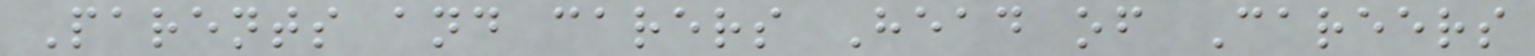Parents and carers Head of Careers
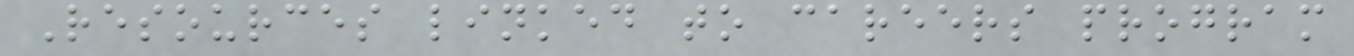Resources linked to careers program
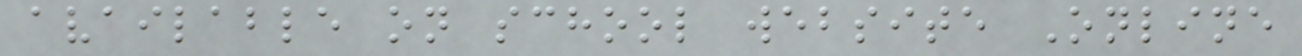available on school website Online
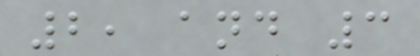2, and 3
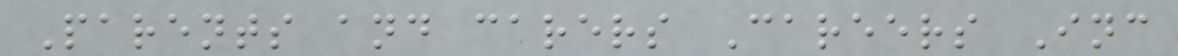Parents and carers Careers Inc
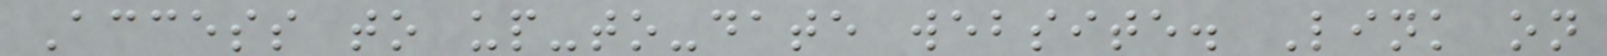Access to up-to-date website. Link on
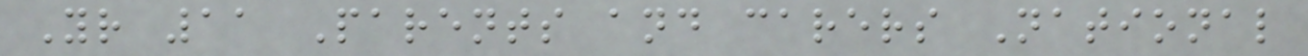Yr 11 Parents and carers National
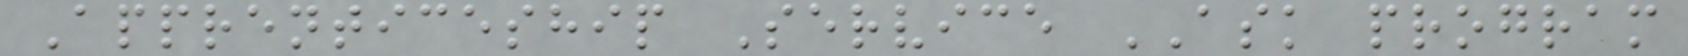Apprenticeship Service ASK program
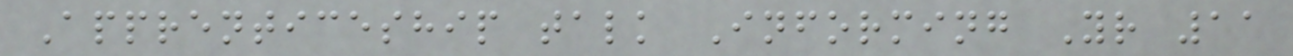Apprenticeship talk Informing Yr 11
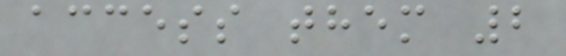access them 2
